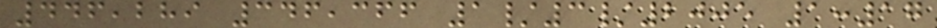446,289 346,366 1/3/2005 1:17
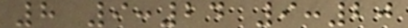8 9:24 9:20
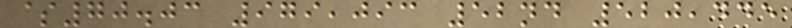$70.03 979,093 52nd 520,445
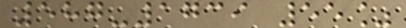587-1739 55%
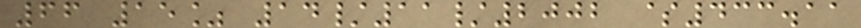66 15% 14/11/2002 $433.11
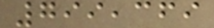799,369
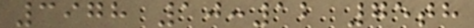3978 10:12 75th
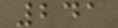241
